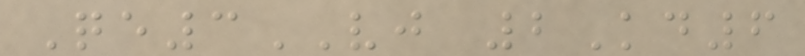Qe3VJ 2Kd6
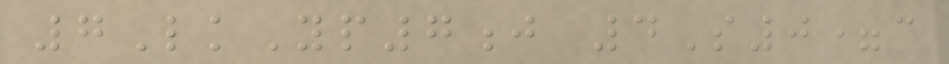7LkYp7j 4S0=c
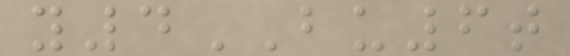y4BU6t
